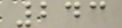243
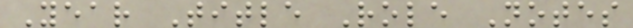Year Title Role Notes
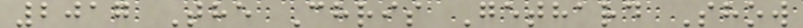2017 The Chris Gethard Show
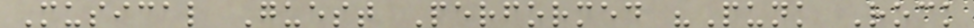Musical Guest Performed "Punk Rock
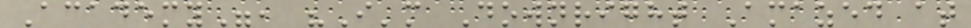Academy", "I'm Downright Amazed at
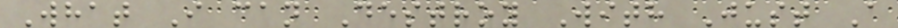What I can Destroy With Just A
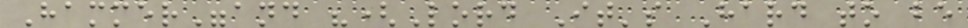Hammer"and "(Lord It's Hard to be
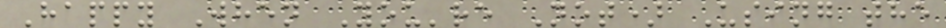Happy When You're Not) Using the
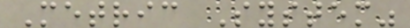Metric System"
